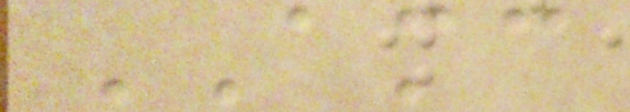AMC
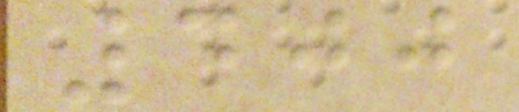400
